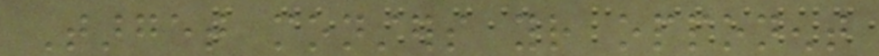Target monsters your opponent
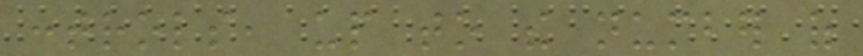controls, up to the number of
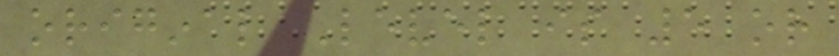original Level is 5 or
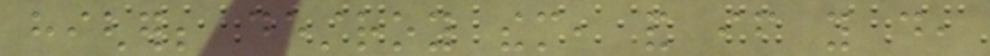higher; destroy them, and if you do,
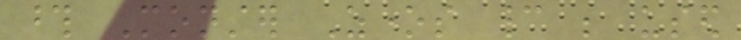those Monster Zones cannot be used
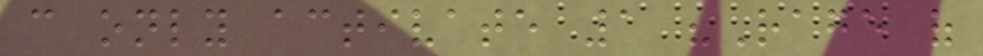can only activate 1 "Rage of
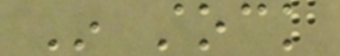In stock
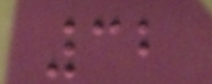32
